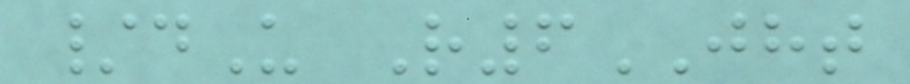/dU R6JHT
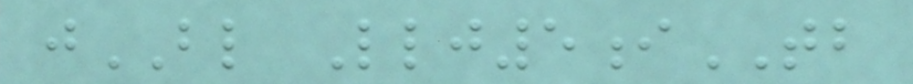jBL Llj5iTB
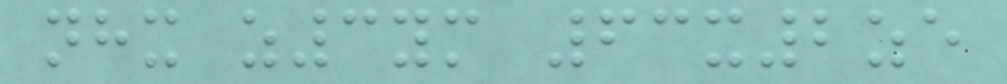nhx z3ym 63x2ze
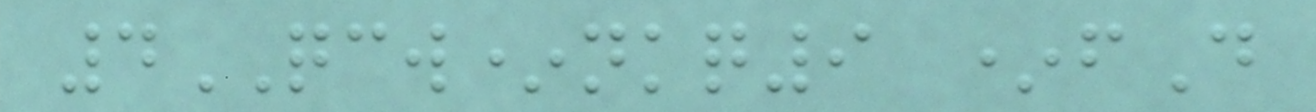4QCW*nkq9 *fD
